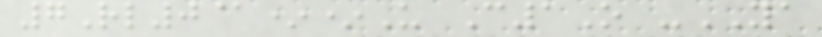7Rl0@**U C1O -YA
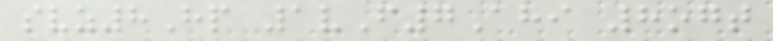svz8Hp 1vF7Ahi 8ogt
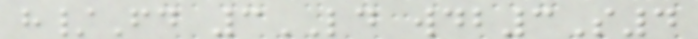h/Fd 3LD wdb3S4
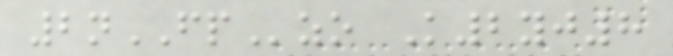2nFPzo K2yj8
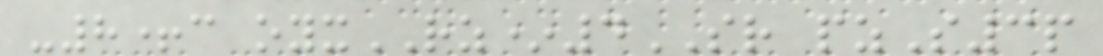-8+c oyxRZ*4SR pzS3p
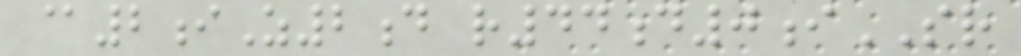@2iZ2d r44d0iSR
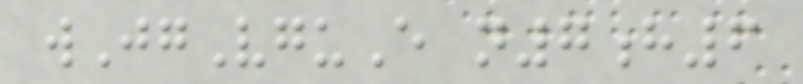wJgVguE n7h6
